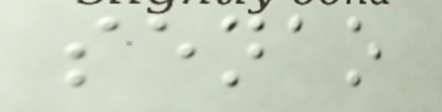senao
